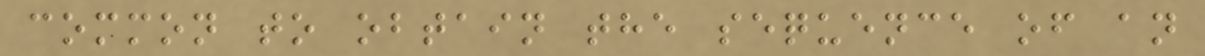common to obtain the sequence of an
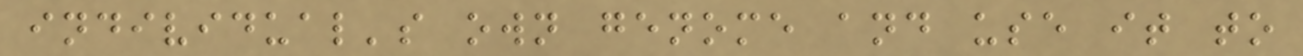individual's own genome and use it to
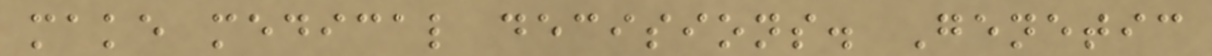make medical decisions. Genetic
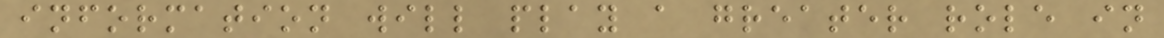information will play a greater role in
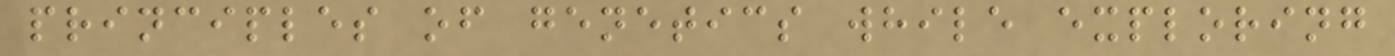principles of genetics while exploring
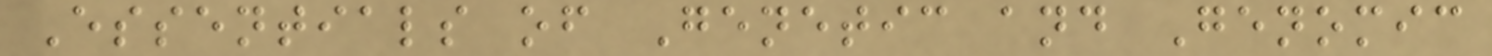Essentials of Genetic and Genomic
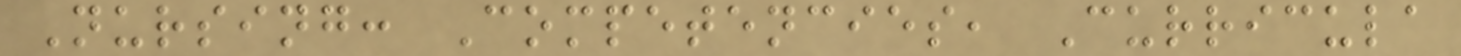Nursing: Competencies, Curricula
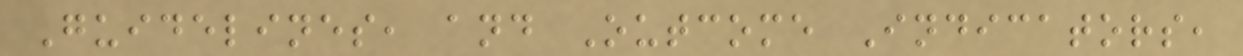Guidelines, and Outcome Indicators,
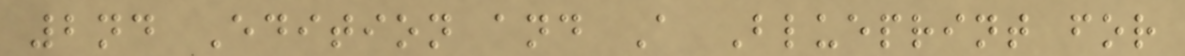2nd Edition and A Blueprint for
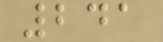241
